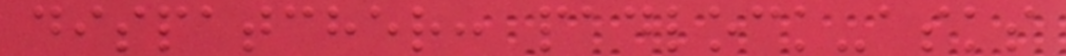dispatcher: padlock-asks
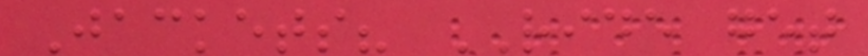Jackets? RIDE get
